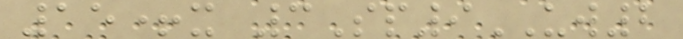15+x 3Sp9UW2
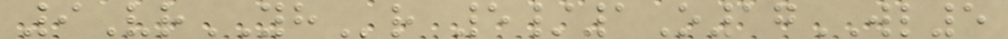9VrYHr 5/1O17WL5
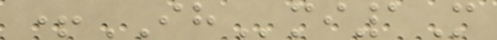+IHmi1M
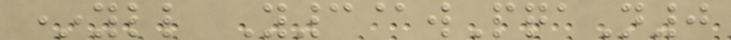*yll Y3@wPqaN0
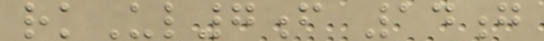rkUl7f 14g
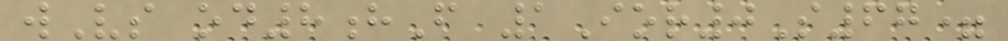wVs od8hF 1Ior0S67=
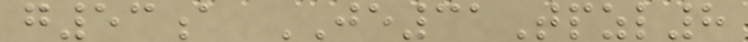g53a JE31Tpzl8
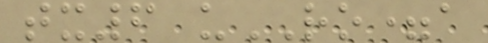tx6 uRO=a
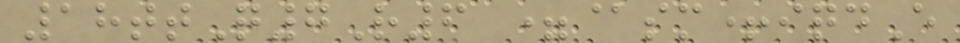18ttQ7R6 =@sm+iqdE
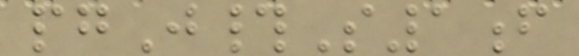pgJ#S1f
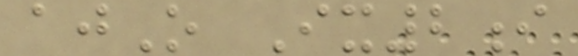ajO Ix2i
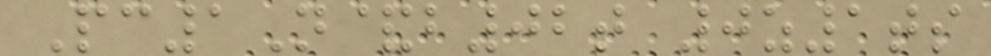Pc1N&b02t 0z1ts
